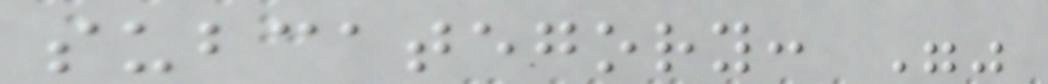subcategory: ""
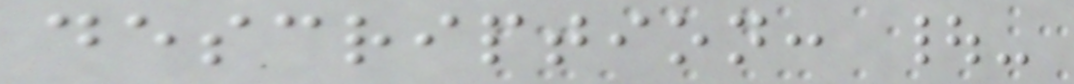description: |-
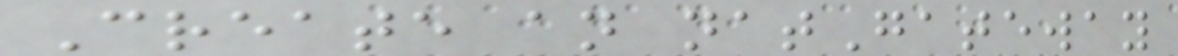Create an natGateway
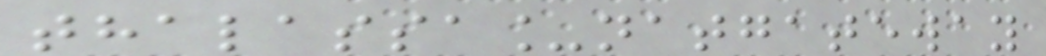thalassa_natgateway
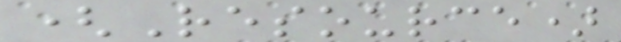(Resource)
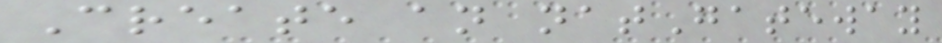Create an natGateway
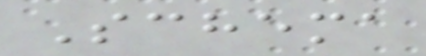Schema
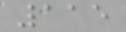115
